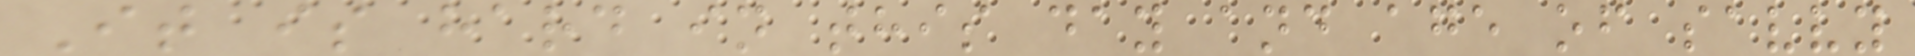It is hard in this day and age of savvy
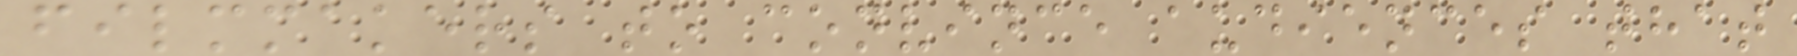filmmakers to convince audiences that
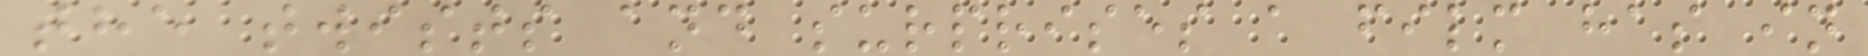the twists and surprises a film has in
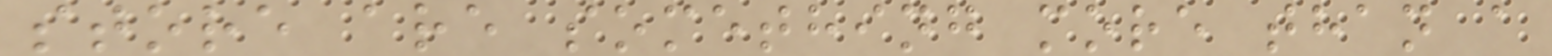store are something more than a
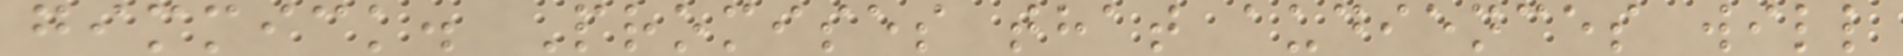gimmick. Promises that audiences will
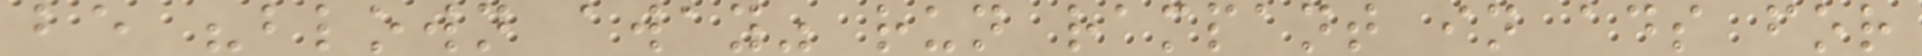be "blown away" run rampant in ads for
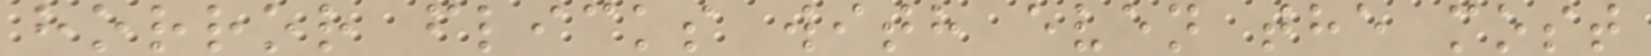horror flicks with even the most
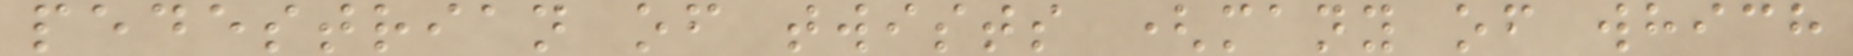pedestrian of twists (many of which
